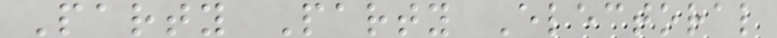Party Party Electoral
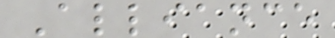Alliance
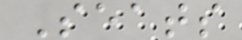Seats
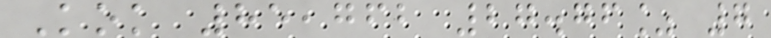Kok 85,762 27.76% 7
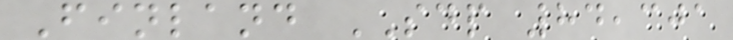Finland SDP 84,301
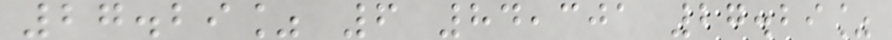27.29% 6 84,301 27.29%
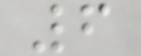6
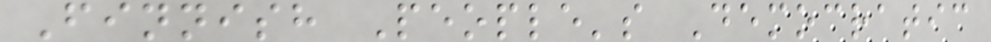Finnish People's Democratic
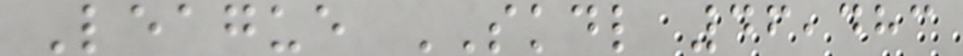League SKDL 46,483
